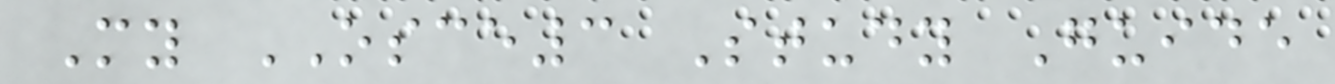My OSCE3 Study Guide
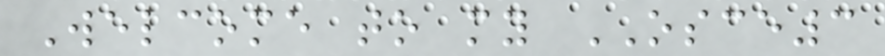Welcome to my OSCE3
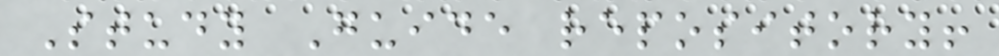Study Guide repository!
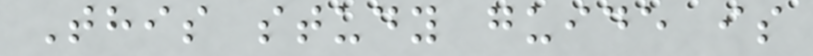This study guide is
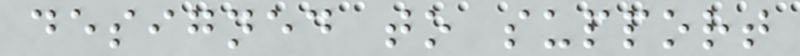designed to support
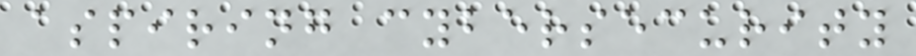aspiring cybersecurity
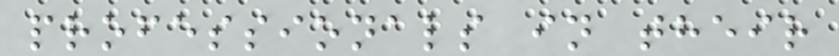professionals in their
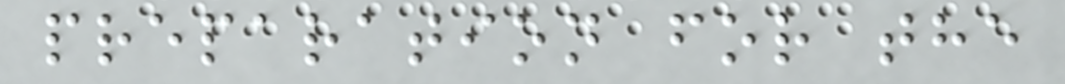preparation for the
